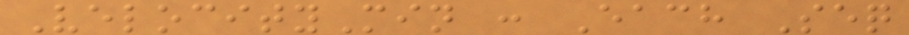VelocityMin : Each Seq
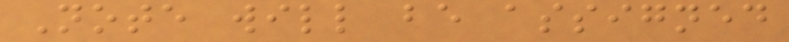Note will be assigned
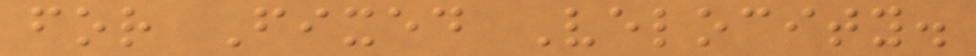for Fixed Velocity.
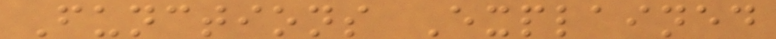Functions Explained
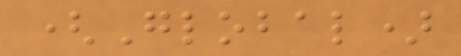(Global)
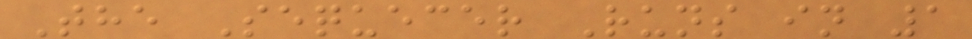The Sequecer Runs in 1
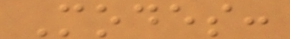Modes:
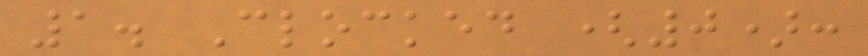1. Clocked (0):
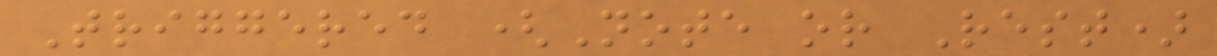Triggered (Note or Rest)
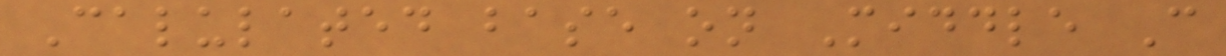Calulated base on Middle C
